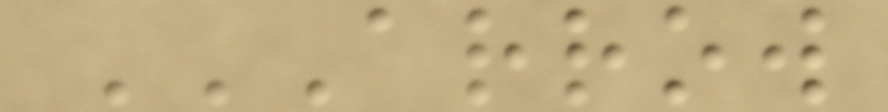ARROW
